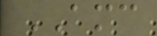AMC
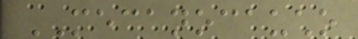MECANOCAUCHO
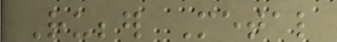Rubber Metal
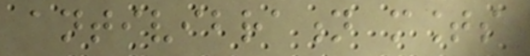antivibration mounts
